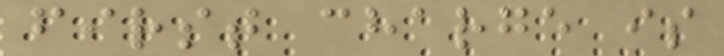first charge is
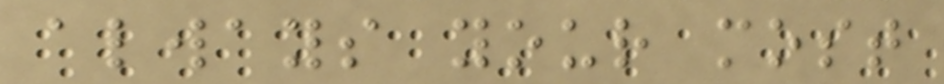always your most
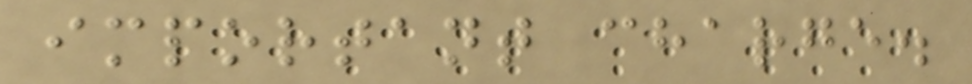important charge.
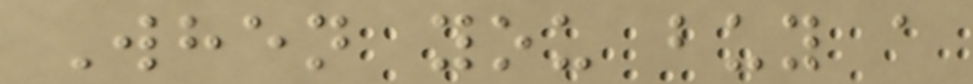When you buy a
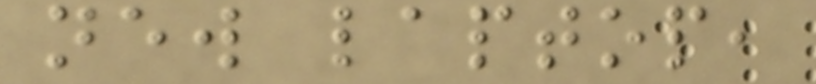new laptop,
